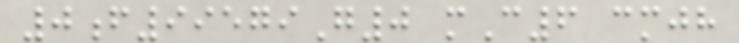0f99579G0 mC6 cmjh
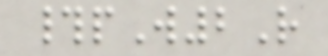#pW2R
